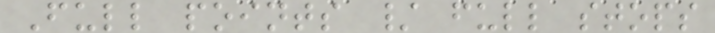Full points / full stops
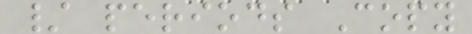/ periods Copy
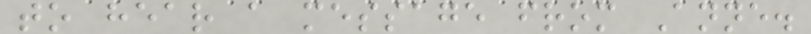to hear a message from Anne.
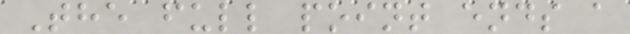The full point ends a
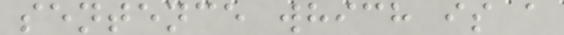sentence which is a
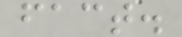fact.
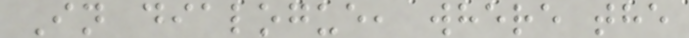In dialogue, where the
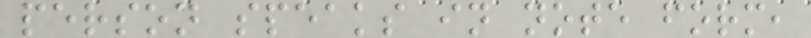person speaks in note form,
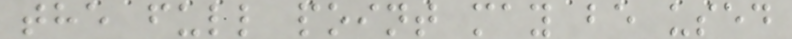the full point may be used
